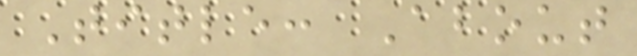Title: About
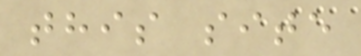this site
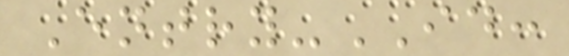Entry-ID:
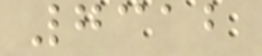7312
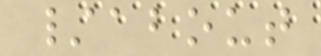/about
